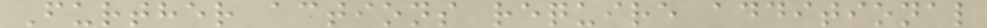Further actions require additional
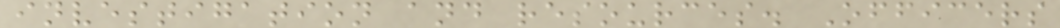investigation and resources. Officers
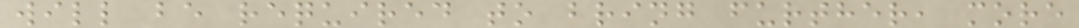will be required to bring further, more
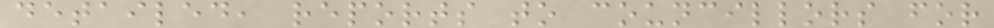detailed, reports to councillors for
